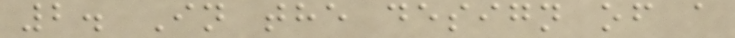2. In the design of a
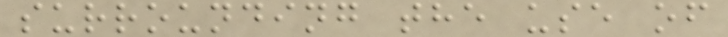surrounding the use of
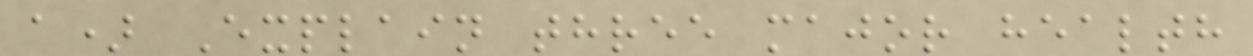a) Explain three major health
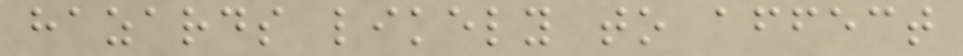hazards likely to affect
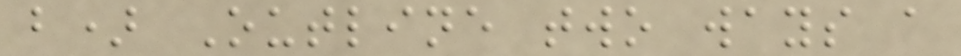b) Outline two ways a
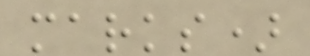marks)
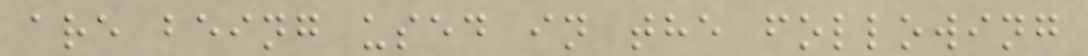are being used in the following
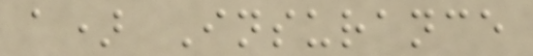a) Insurance
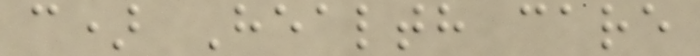c) Health care
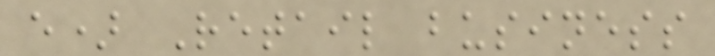e) Retail business
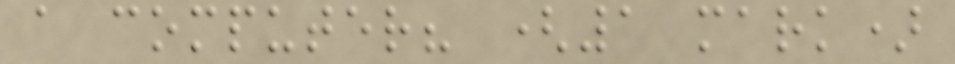a computer? (1 mark)
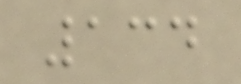134
